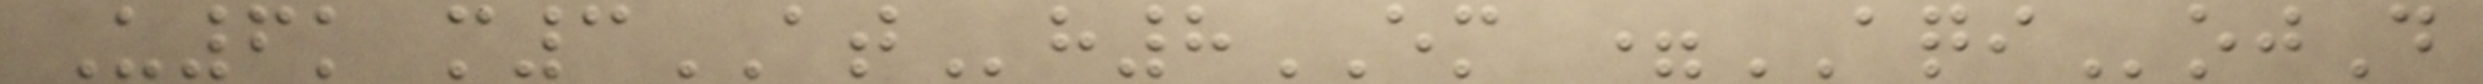U6k m3ATh8EM =AQIojD
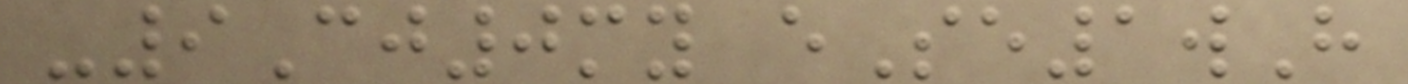-9Cj0my eSe1wH
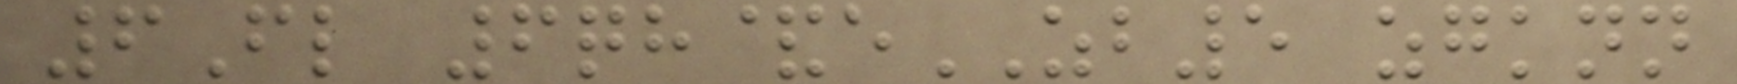6Fl 6qh&eZB5 zgknn
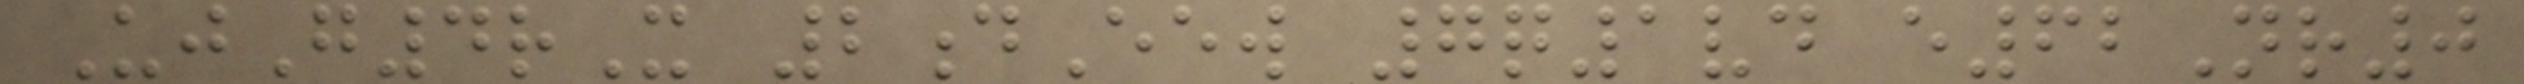UjG4rX 2dEew 7q1vd e62Nr0
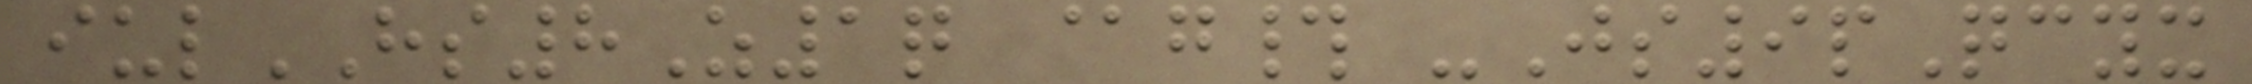iulHS8Z1q @g# -Js9pQcyx
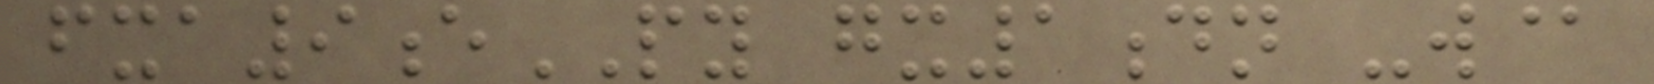fxa9ePY gx1dn -w@
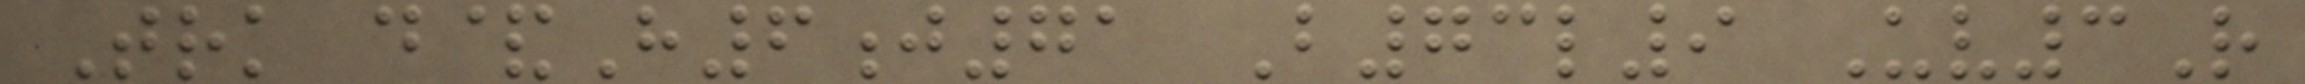Trk d&H6j71 B73l9 Uv3R
